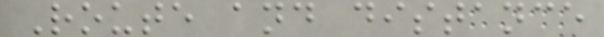Route and distance
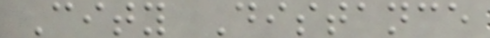City Distance
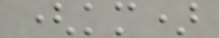(km)
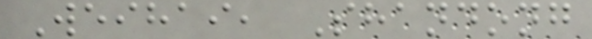Weihai, Shandong
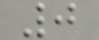0
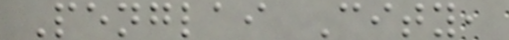Penglai City,
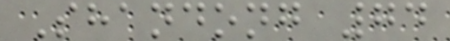Shandong 74
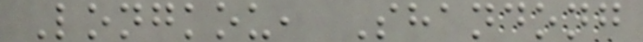Longkou, Shandong
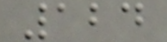124
